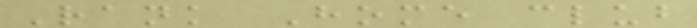Rank Home club
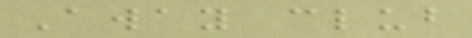Away club
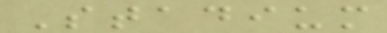Stadium
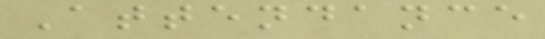Attendance
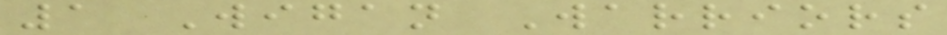1 Wigan Warriors
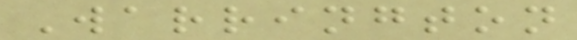Warrington
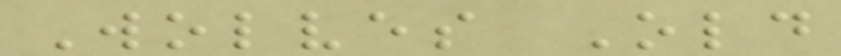Wolves Old
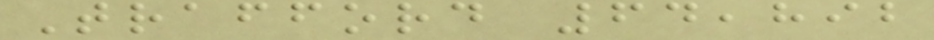Trafford 64,892
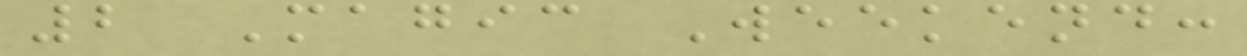2 Magic Weekend:
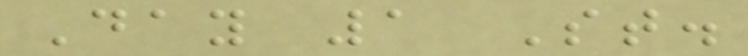Day 1 St.
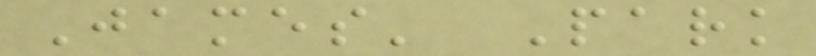James' Park
